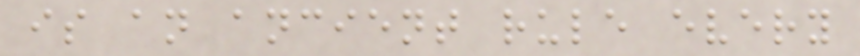is an ancient rule every
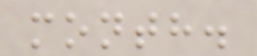month.
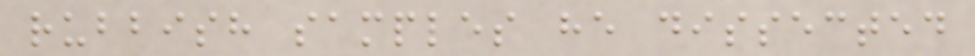rubbish samples he dissected
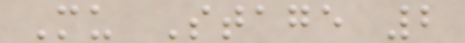Mu Stage 2
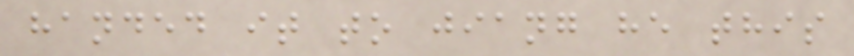handed it to jiang he this
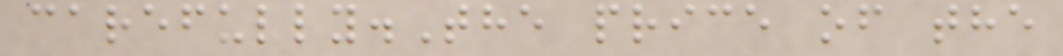carefully.The price of the
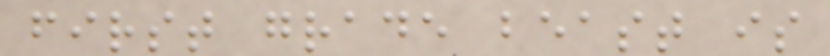first grade beast is
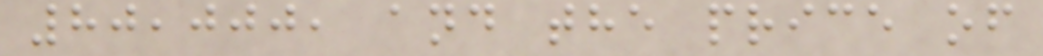80,000, and the price of
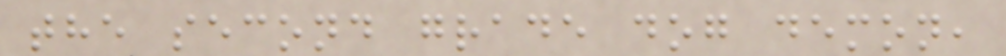the second grade dog demon,
